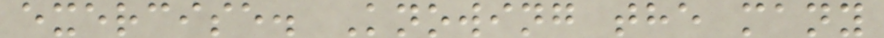exercise. Knowing the many
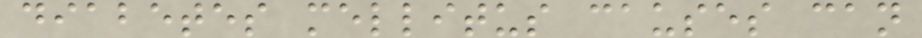diabetes mellitus causes can
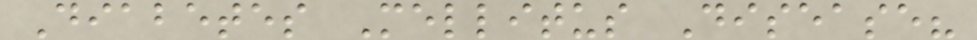Diabetes Mellitus Disease?
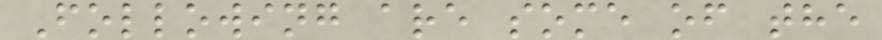Following are some of the
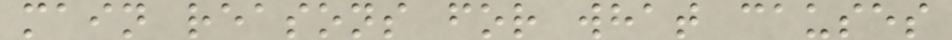main reasons for what causes
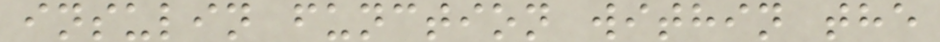insulin function within the
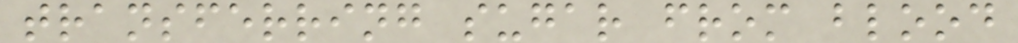transferring sugar from blood
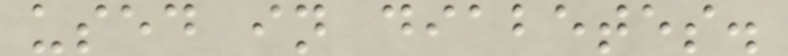used in diabetes.
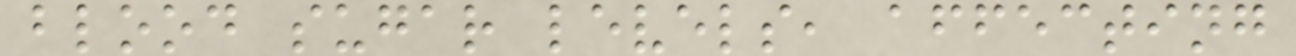blood sugar levels, affecting
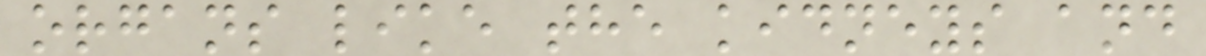organs like the kidneys and
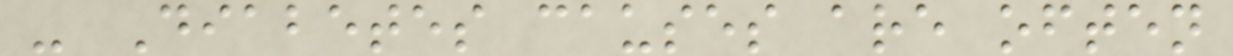- Diabetes causes are often
